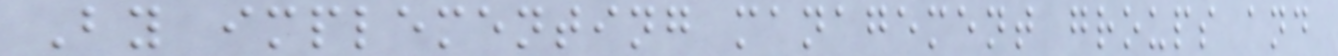By implementing management groups and
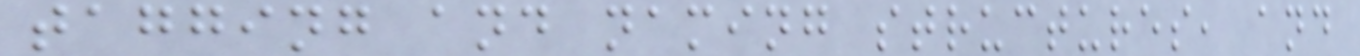tagging and naming structures, and
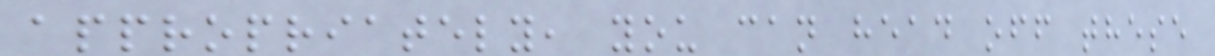appropriately, you can head off these
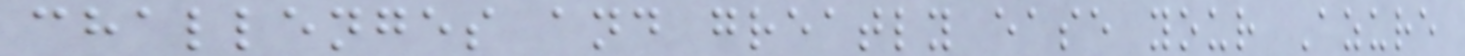challenges and greatly ease your Azure
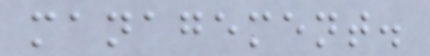management.
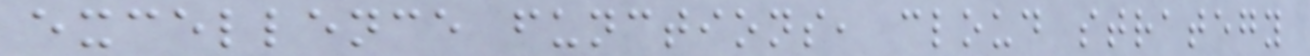excellence functions, cloud strategy
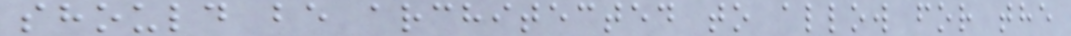should be architected to allow for the
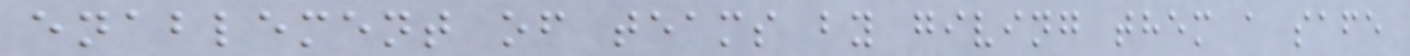enablement of teams by giving them a safe
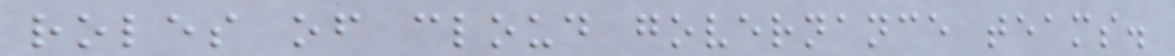roles of cloud governance teams.
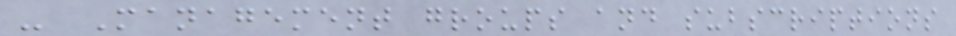- Management groups and subscriptions
